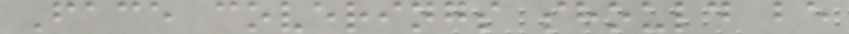Face coverings should be
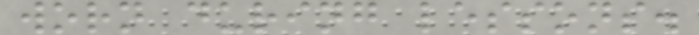worn during lessons.
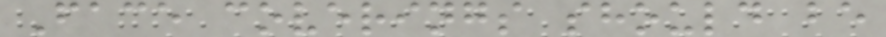Face coverings should be
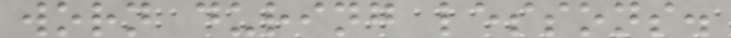worn during lessons.
